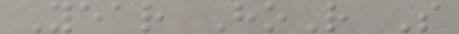Year HoR S
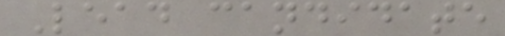Lead candidate
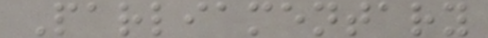Parliamentary
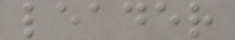leader
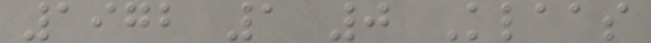1972 1 0 Klaas
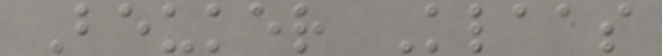Beuker Klaas
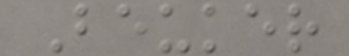Beuker
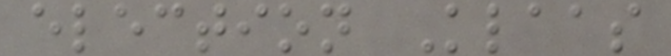election Klaas
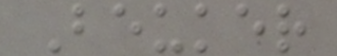Beuker
